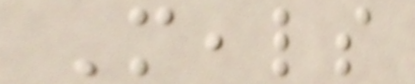Meals
